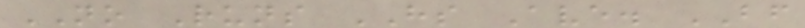NO Runs HS Ave. BF
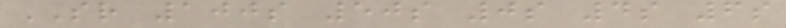SR 100s 50s 0s 4s 6s
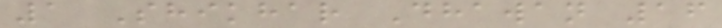1 Shikhar Dhawan 16
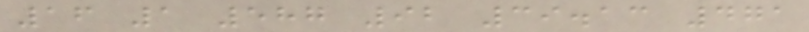16 1 587 92 39.13 471
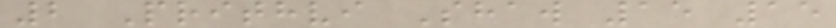2 Prithvi Shaw 15 15
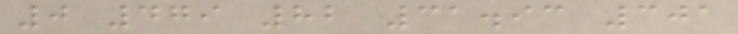0 479 82 31.93 301
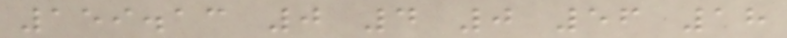159.13 0 4 0 56 18
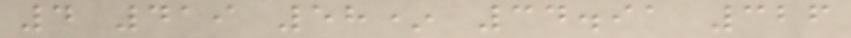4 419 58* 34.91 326
